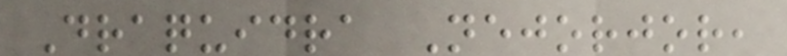Draquidra Nejorjor,
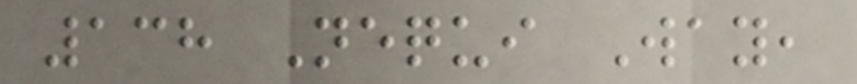138 Nequi Way,
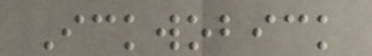Ickwobick
